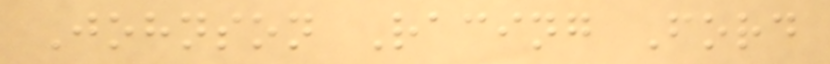Johnson Racing Ford
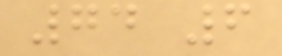74 6
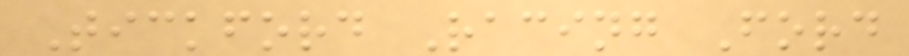Tickford Racing Ford
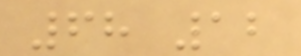68 12
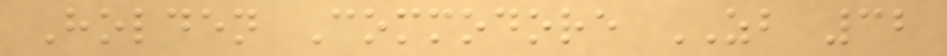Holden Commodore ZB 32
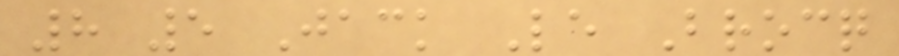8 5 Jack Le Brocq
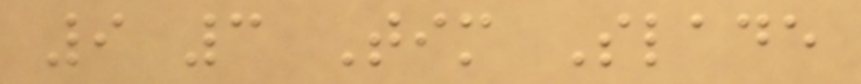9 3 Tim Slade
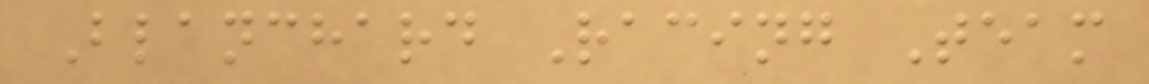Blanchard Racing Team
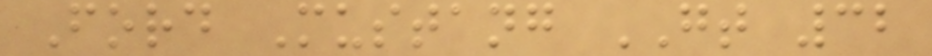Ford Mustang GT 32
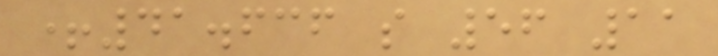+41.636 s 56 11
